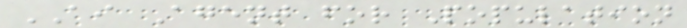AI Agent for Population
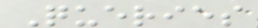Queries
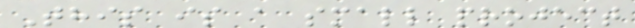This is a small project
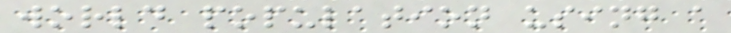world population using a
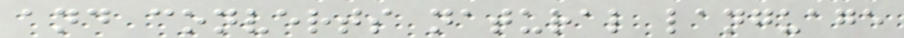and converts natural language
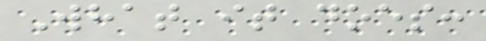What it does:
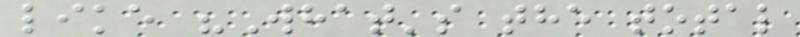like "What's the total
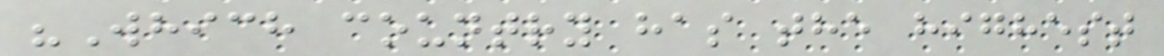"Which country has the highest
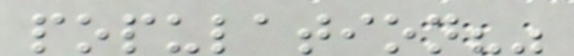population?"
